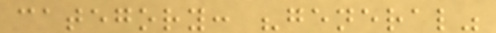category: "general"
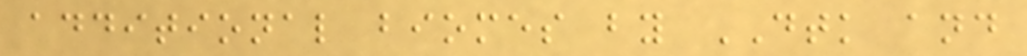additional biomes by DTK and
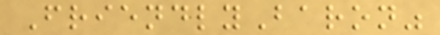FriendlyBaron"
